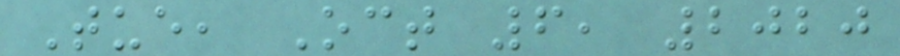Tue, Oct 6, 2020
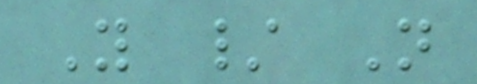Y / N
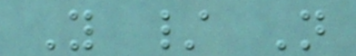Y / N
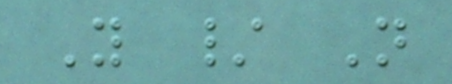Y / N
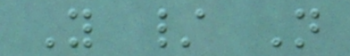Y / N
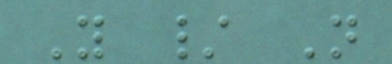Y / N
